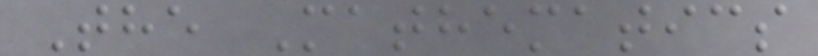The Mathematics
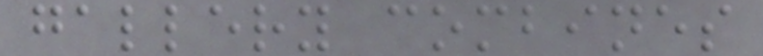gallery combines
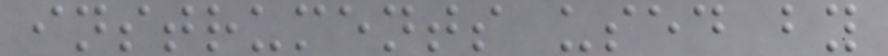instruments used by
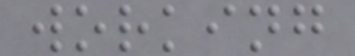working
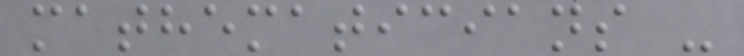mathematicians -
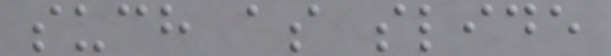such as slide
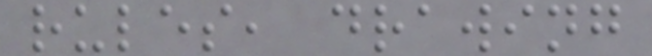rules, drawing
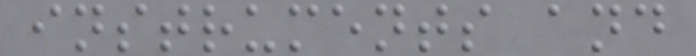instruments and
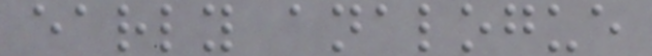early analogue
